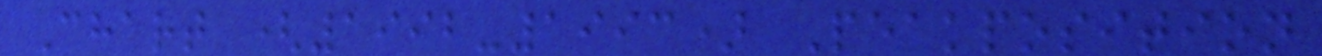Chart (1992-1993) Peakposition
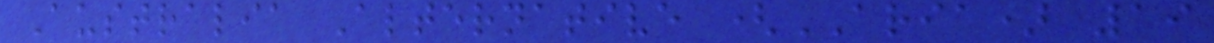Australia Alternative (ARIA) 19
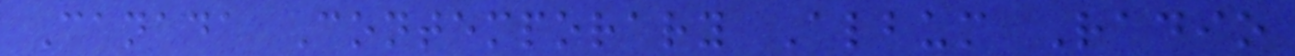Canada Contemporary Album Radio
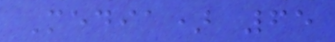Media) 65
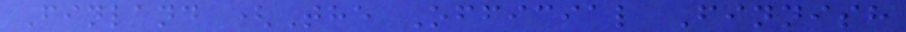Finland (The Official Finnish
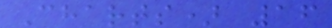Charts) 16
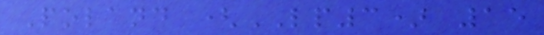Poland (LP3) 15
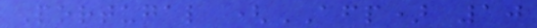Portugal (AFP) 10
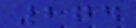274
